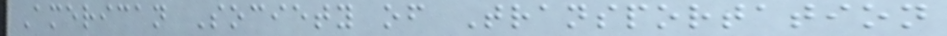American Society of Transportation
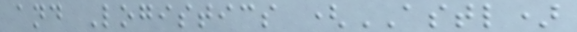and Logistics (ASTL)
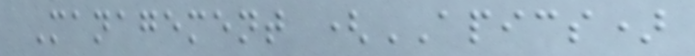Management (APICS)
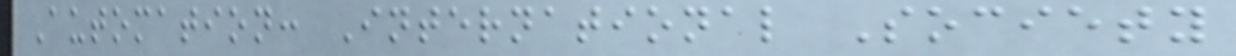Automation: International Society
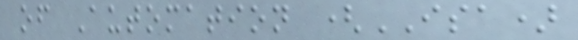of Automation (ISA)
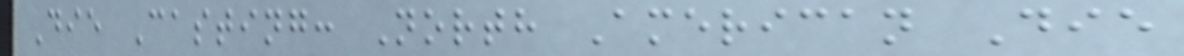Die Casting: North American Die
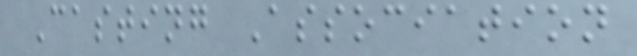Casting Association
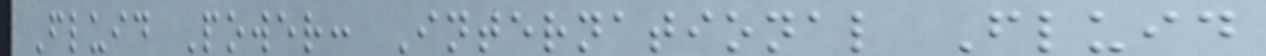Fluid Power: International Fluid
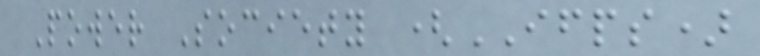Power Society (IFPS)
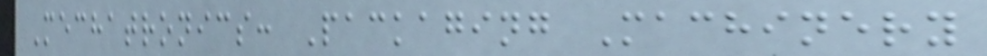Mechatronics: Packaging Machinery
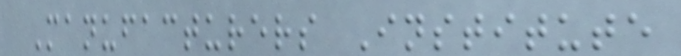Manufacturers Institute
